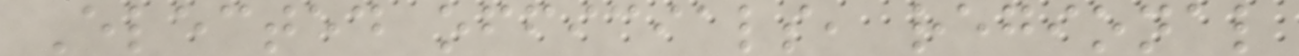Elected officials, regional
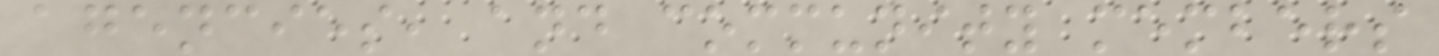agencies, and community members
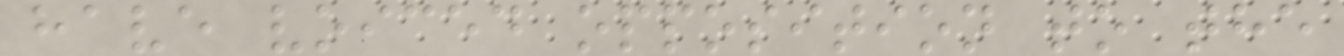have voiced opposition to the
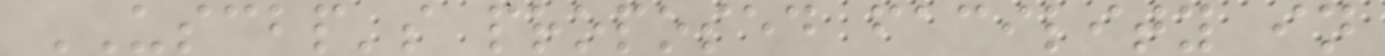USCBP's proposed facility in
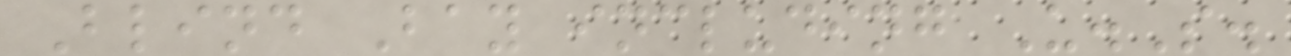Blind Bay including U.S.
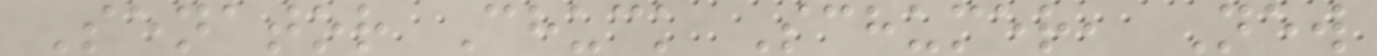Senator Chuck Schumer, New
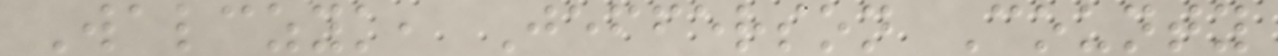Walczyk, Jefferson County
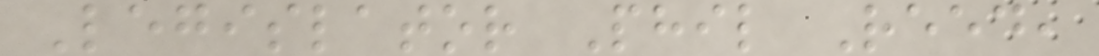Legislator Phil Reed,
